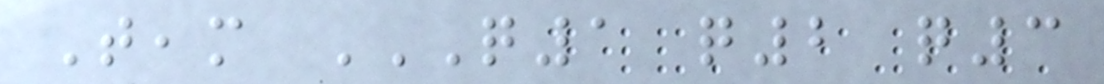Team Q1 Q2 Q3
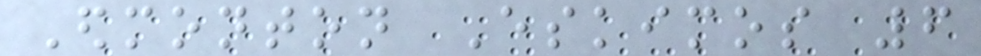Edmonton Eskimos 6
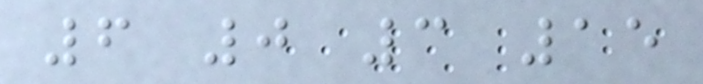6 0 3 15
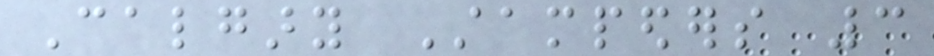Calgary Stampeders 3
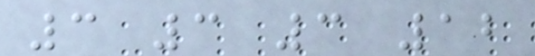3 3 3 12
